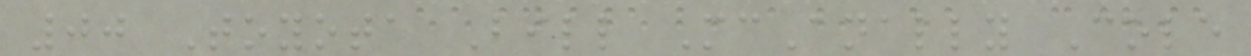00 Toyota Bill McAnally Cole
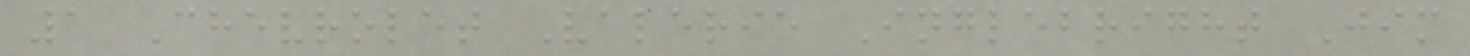1 Chevrolet Valerie Inglebright Jim
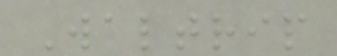Waltrip
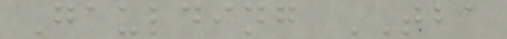Gaulding TBA
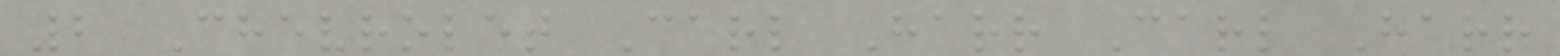2 Chevrolet Carl Harr Carl Harr
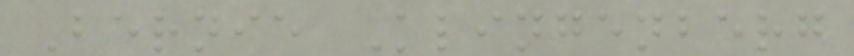Bernie Klingenberg
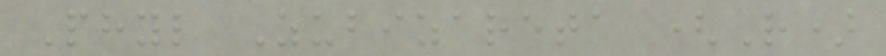Phyl Zubizareta (R)
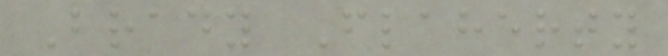Brady Flaherty
